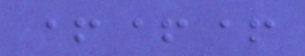+++
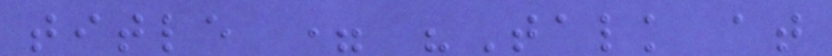title = "Talk at
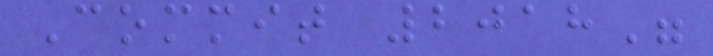Commit 2018"
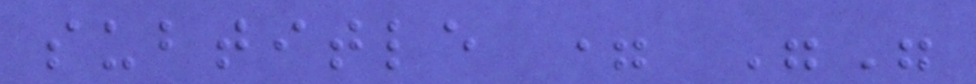subtitle = ""
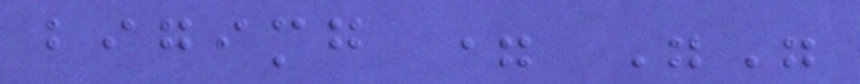bigimg = ""
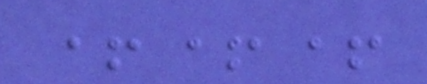+++
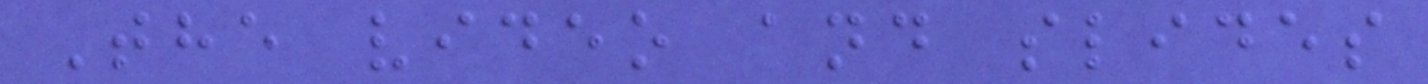The video and slides
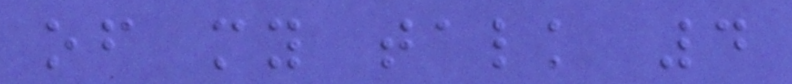of my talk 4
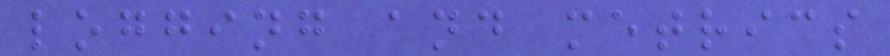logging and metrics
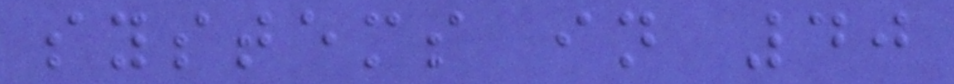systems in 40
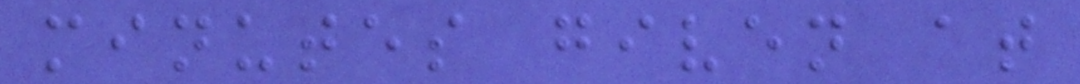minutes given at
